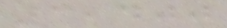3,400
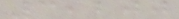3,200
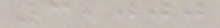3,000
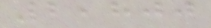2,800
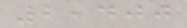2,400
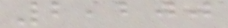2,200
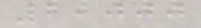2,000
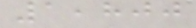1,800
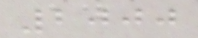2000
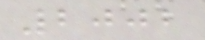2002
